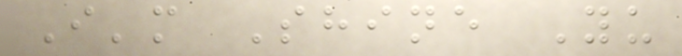I'm Shine Yu
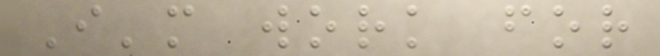I'm work for
